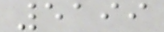5199
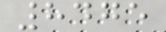8475
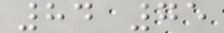84 75
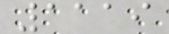1119
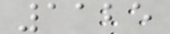1125
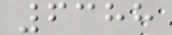6388
